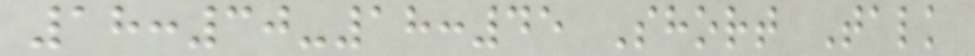18:30-18:45 Short Talk
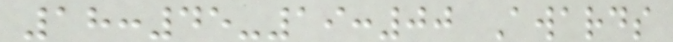18:45-19:00 Awards
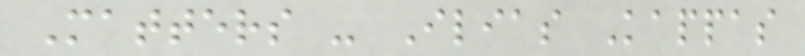Matters - Ilias Kappas
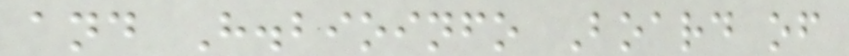and H.bioinfo Board of
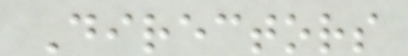Directors
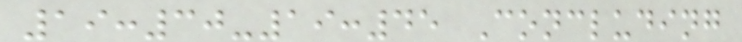19:30-19:45 Concluding
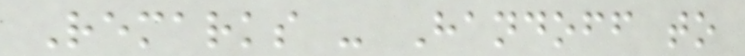Remarks - Handoff to
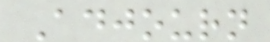Adjourn
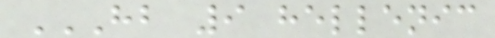HB 9 HELLENIC
